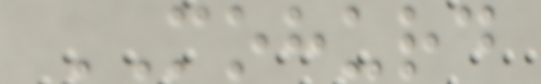MOHURD
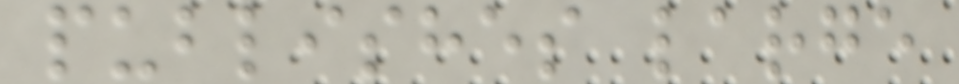publishes large
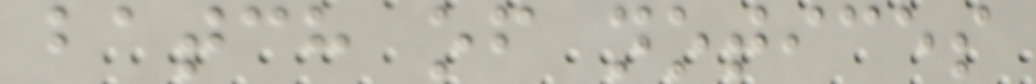batch of notices
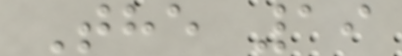The 19
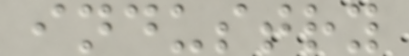industry
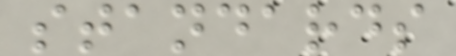standards
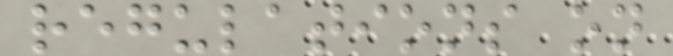regulations on
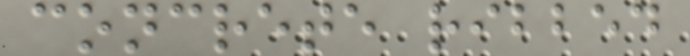concrete ribbed
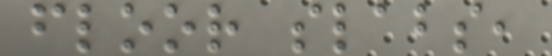floor slabs,
